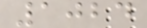1024
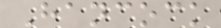Hancock
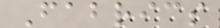Fabrics
